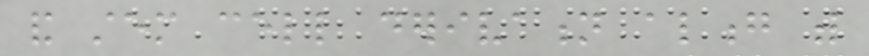and stem cell derivation along with
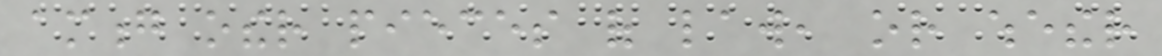among other pieces of law, or whether
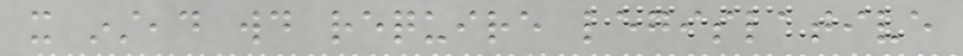it instead would require legislative
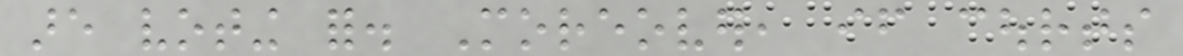are voting for. Moreover, if courts
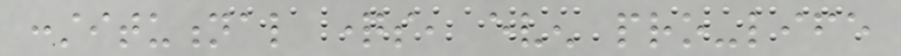constitutional questions, even pro-life
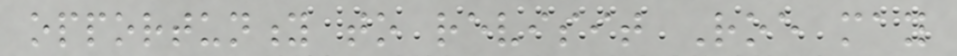opportunity to revisit Roe may
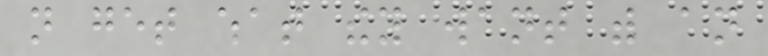not get what they want with an
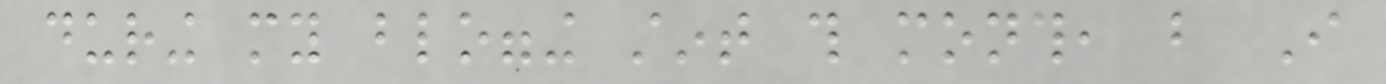during my blogging stint this month, but I
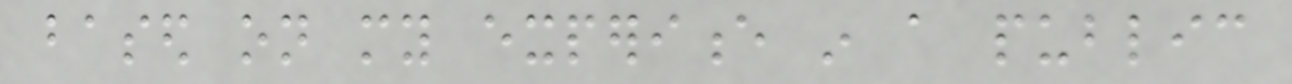based on my experience in a public
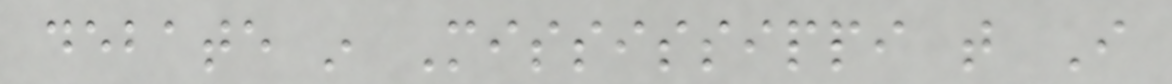debate in Mississippi that I
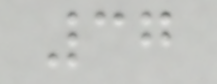37
